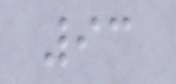93
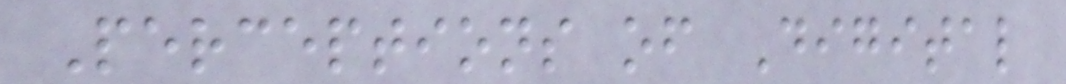Perceptions of Digital
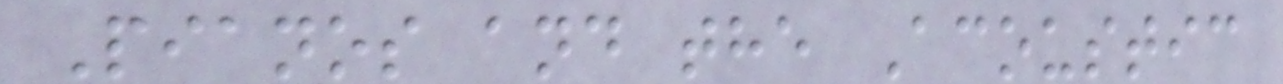Pianos and the Acoustic
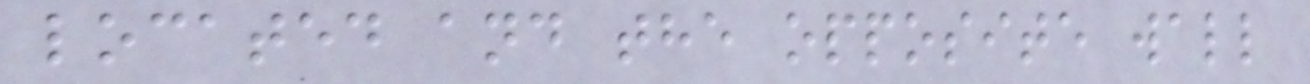located and the opposite wall
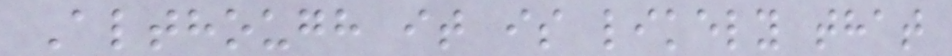Although it is likely that
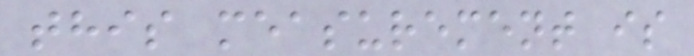this measurement is
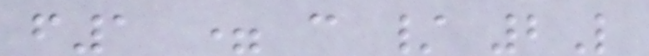f1 = c / 2L
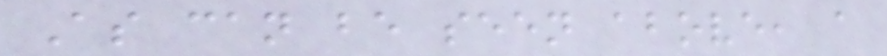As can be seen above, a
